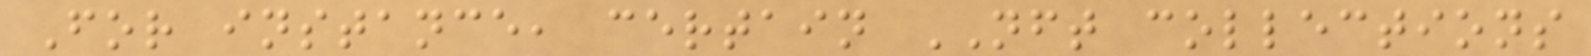For instance, certain NFT collections
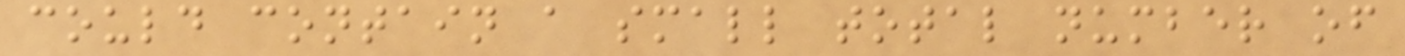could contain a small total number of
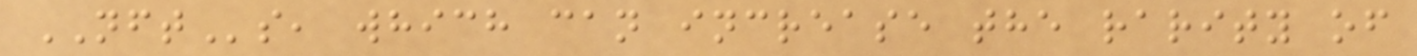NFTs, which can increase the rarity of
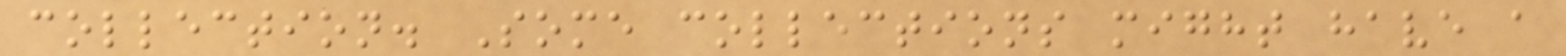collection. Some collections might have a
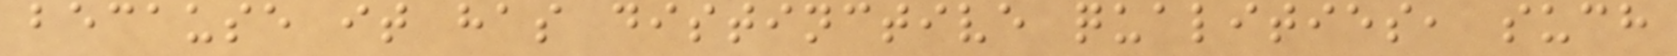because it has distinctive qualities, such
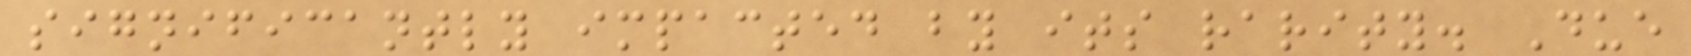significantly impacted by its rarity. Due
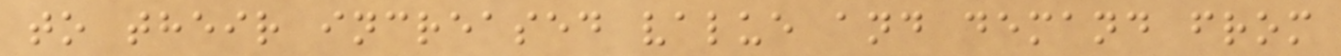to their increased value and demand from
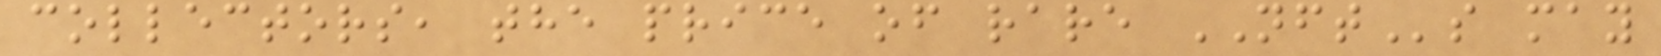collectors, the price of rare NFTs may
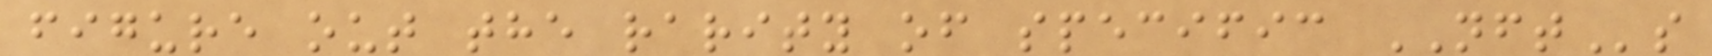figure out the rarity of specific NFTs
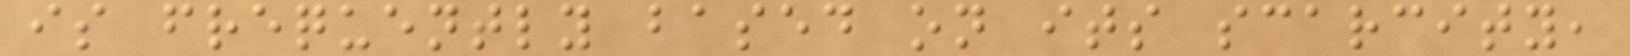is frequently based on its scarcity,
